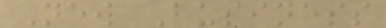New Business
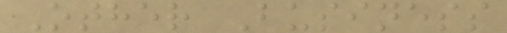Other Business
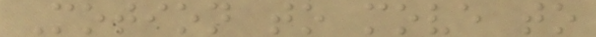Motion to move to
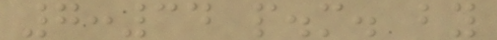7:34 p.m. by
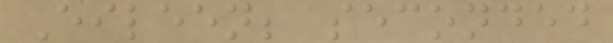Eileen; seconded
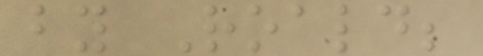by Roald;
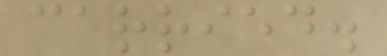carried.
